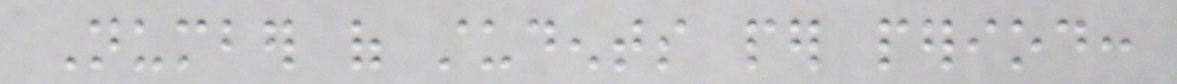Number of students per period:
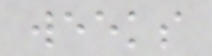weeks
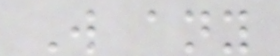Will any
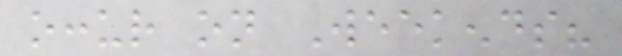occur on Weekends?
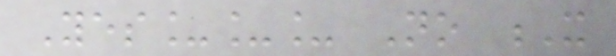Yes___ No X
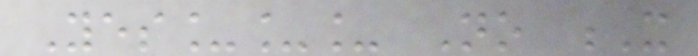Yes___ No X
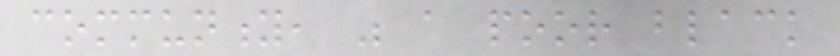community, was a poor black
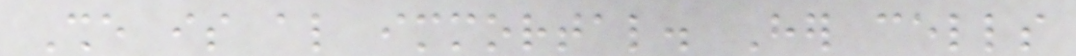She is also immortal. Her cells
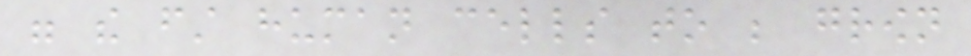were the first human cells to be grown
